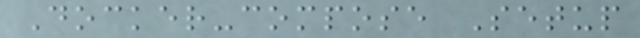Docker-compose Setup
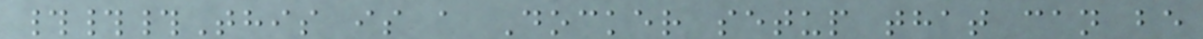###This is a Docker setup that can be
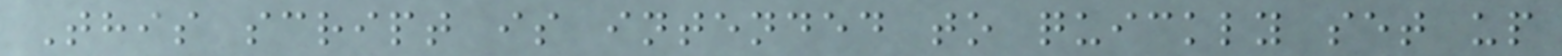This script is intended to quickly set up
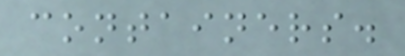containers.
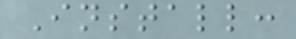Install:
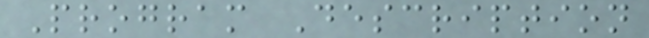Program Description
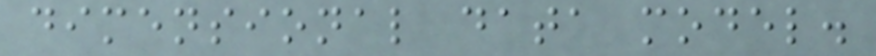dimensional data model.
